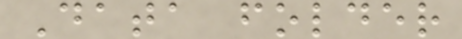Data folder
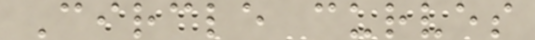Circle curves
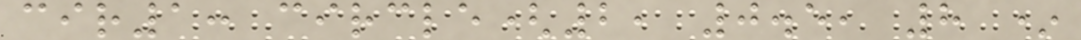cir1: circle(2, 0.5, 8 *
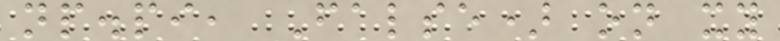np.pi, False) on xy
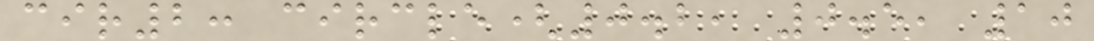cir2: circle(0.2, 0.5, 10
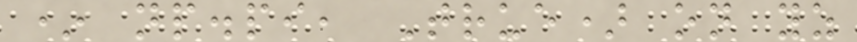* np.pi, True) on yz
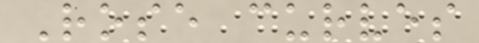Rose curves
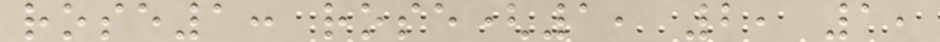rose1: rose(1, 2, 1,
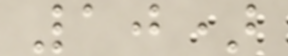10)
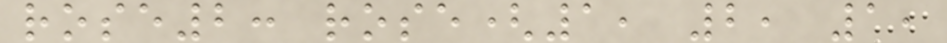rose2: rose(1, 2, 1,
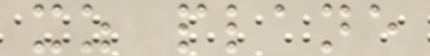xz plane
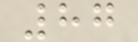87
